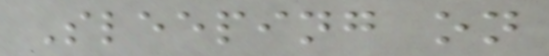Sleeping on
